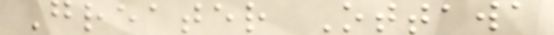Greater Ottawa
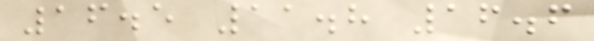16.5 11.8 16.6
